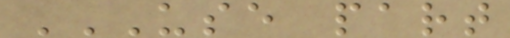USE PART
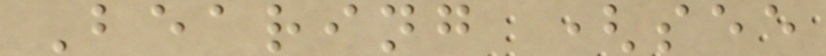Bearing (see
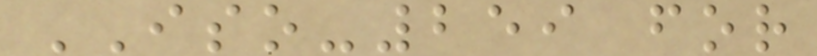ISO-259 for
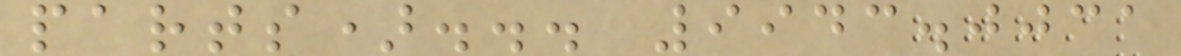parts)... 9943.0031
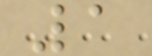1
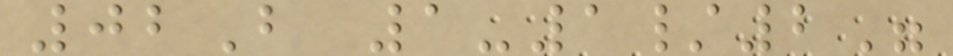02B 1-1/2"
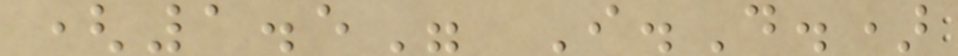(1.5" I.D.)
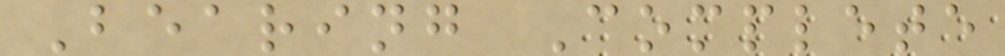Bearing Complete
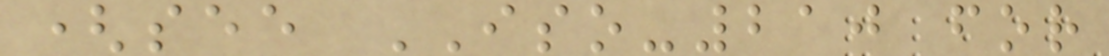(see ISO-210 for
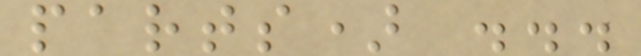parts) ...
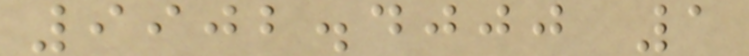9902.4000 1
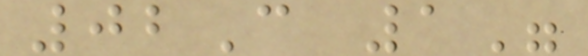02C 1"
